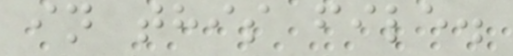in this file.
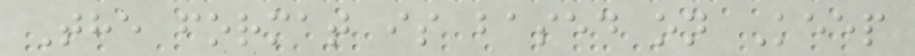The format is based on Keep
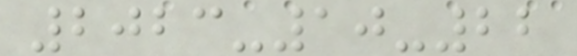2023-10-22
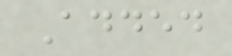Added
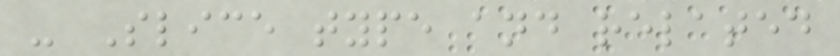- Slice type and related
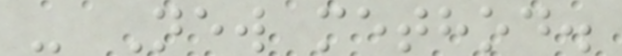- New method.
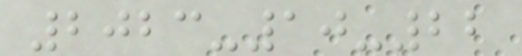2023-10-22
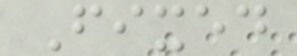Fixed
